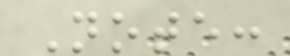Note:
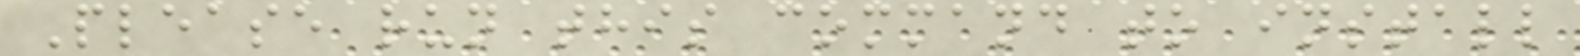Please run this command to install
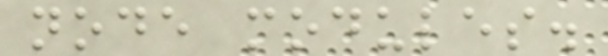node modules.
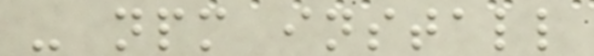- npm install
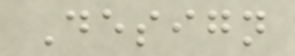Design
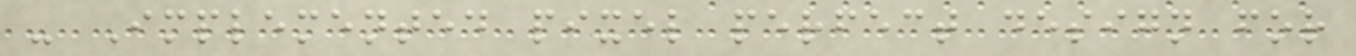- Implemented pixel perfect design for
